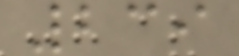239
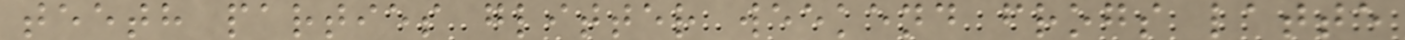teeth parties glitter weekend frogs latte
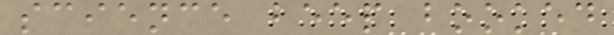science beep booked
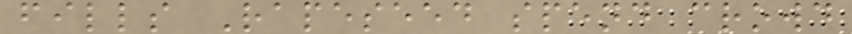fills Rapeseed spend crowd
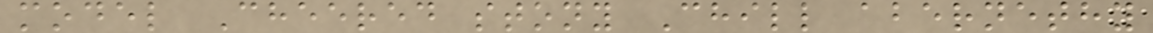model Cheered stony Chill abernethy
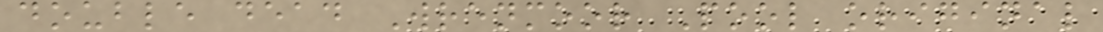double dead Wrenmoor Pool original
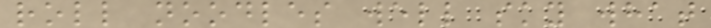roll noodles well sky what
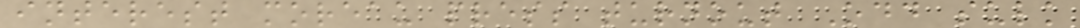interest moreau press turnout Odd sulk
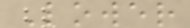Lower
